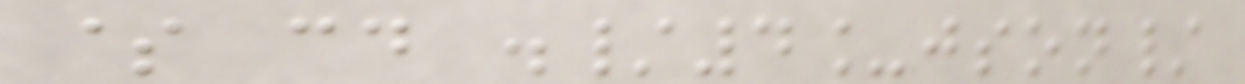$ cd ./4_json/
